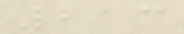213
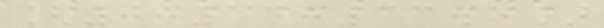[0:14:33.5]
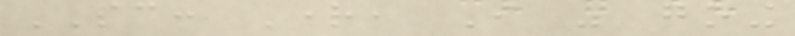SC: Right, I was going
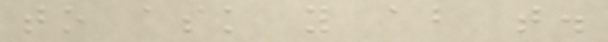to ask you about that.
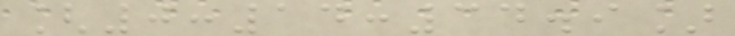[0:14:34.9]
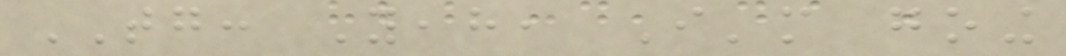TG: Yeah, I'm going
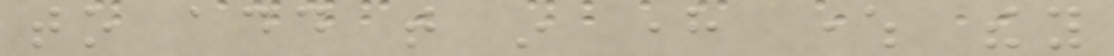to add that in here where they
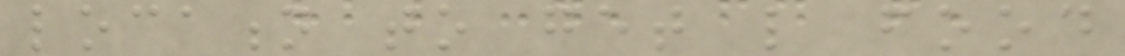location to get like food
